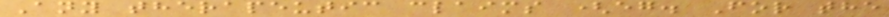Any therapeutic claims (eg. For the
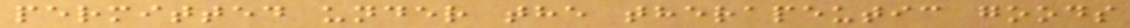permitted under the therapeutic goods
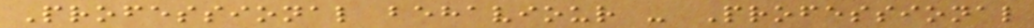Professional behaviour - Professional
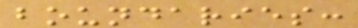boundaries:
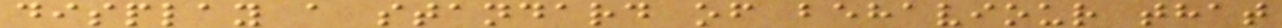display a standard of behaviour that
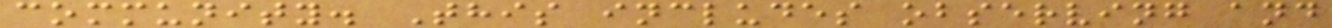community. This includes observing and
